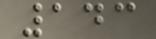143
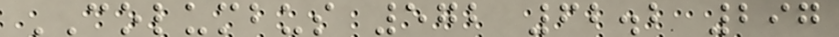COLUMBUS 572 62.2 297
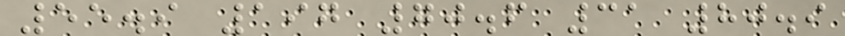55.9 197 70.6 31 80.9
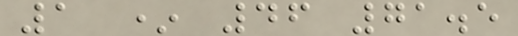1 * 46 71.5
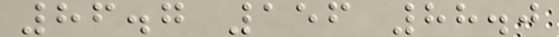86.7 156 88.0
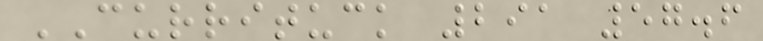CURRITUCK 291 57.6
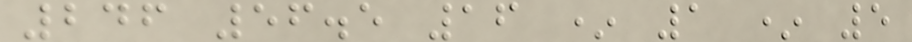246 56.5 16 * 1 * 5
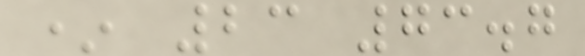* 23 73.7
